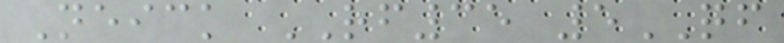Neick RF35 5QF
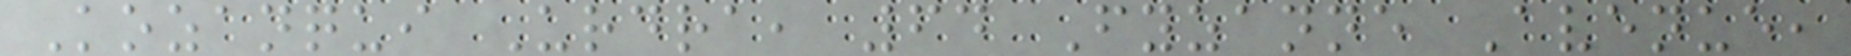Kozanqui Urdra, 64 Fyzanne Avenue,
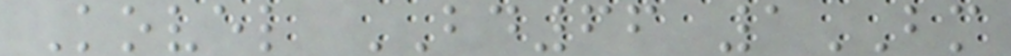Kovel BD66 1BM
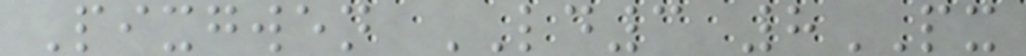Pixgwen LD3 8PX
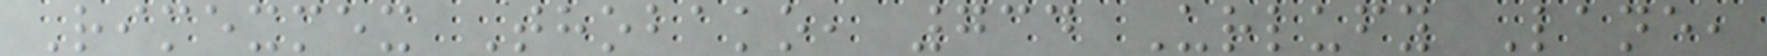Rimexmex Thobako, 734 Urlufy Lane,
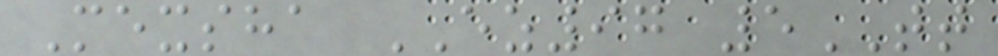Mexsha EZ97 5TT
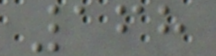168
